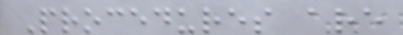Procedures are
